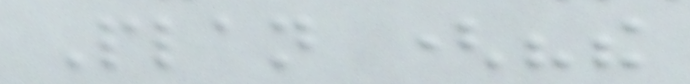Plan ("the
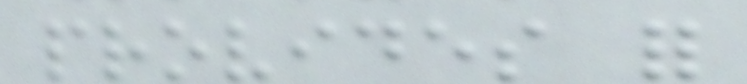provides for
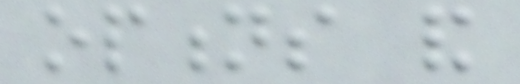options and
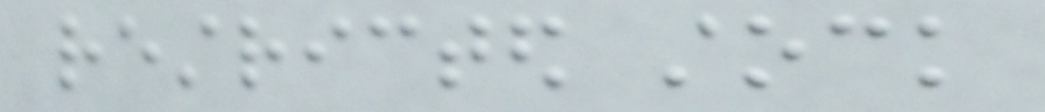restricted stock
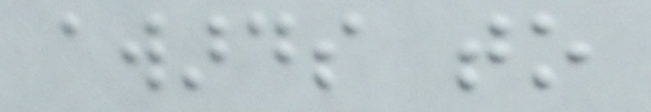awards to
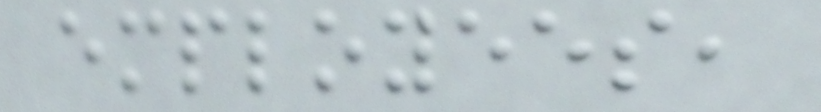employees,
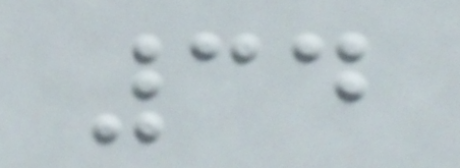34
